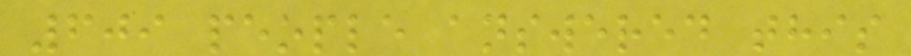609 people answered this
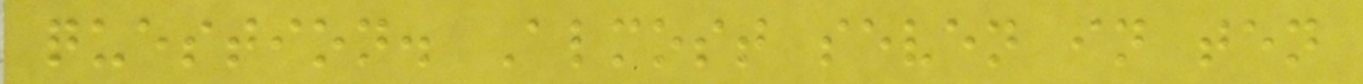question. Almost seven in ten
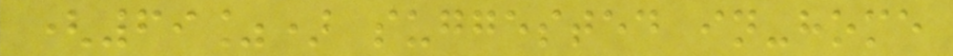(69%) suggested in-home
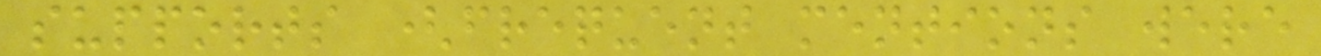supports (frequent mentions were
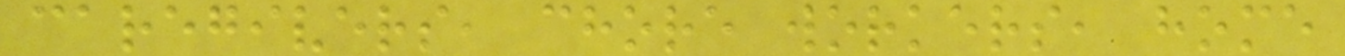caregivers, chore workers, home
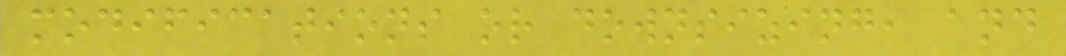modifications or downsizing, and
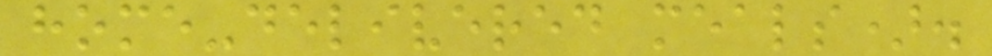home-delivered meals).
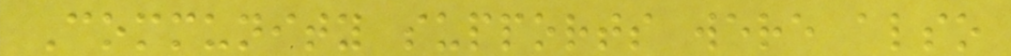Community supports were also
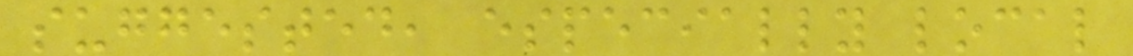suggested, especially local
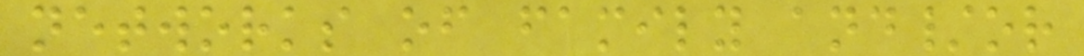networks of family and/or
